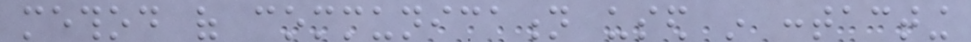method of communication used in contacting
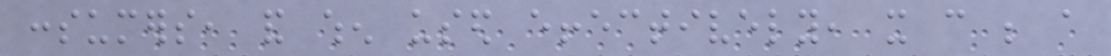consumers, and when used effectively, it can be a
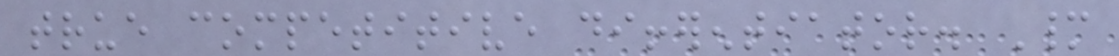true competitive differentiator. Many
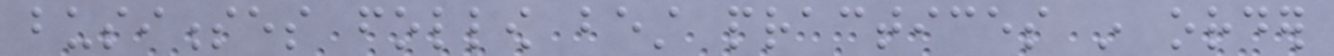businesses follow best practices in order
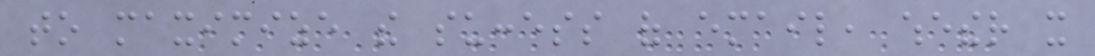to maximize the success of email, whether it
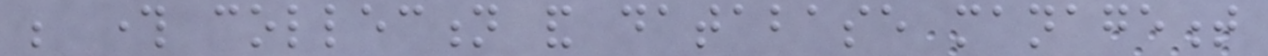be through collection and database management
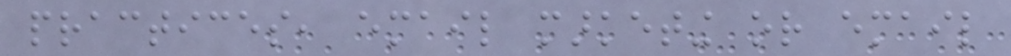practices, email marketing or email
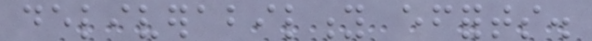deliverability efforts.
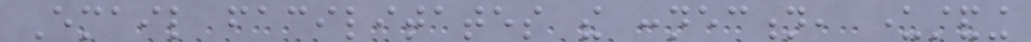Email facilitates the connection, understanding
